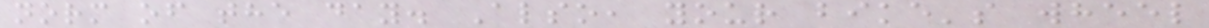norm of the day. Also, your bike's wheel
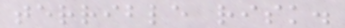terrible risk.
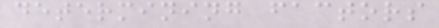determining factors
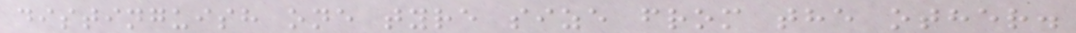distinguish one tyre size from the other.
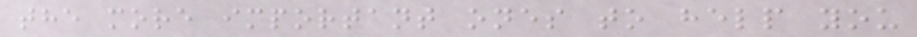the more important ones to help you
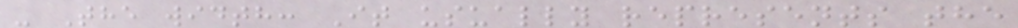- The width: It usually represents the
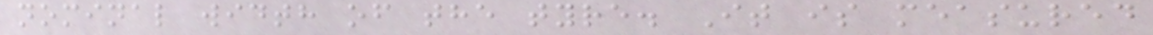nominal width of the tyre. It is measured
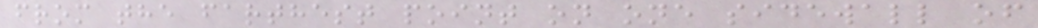from the farthest point on one sidewall of
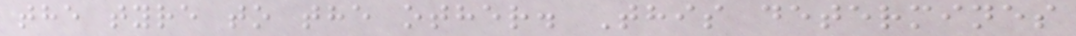the tyre to the other. This determines
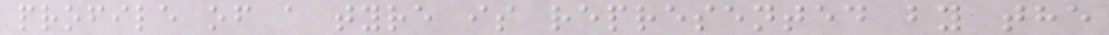profile of a tyre is represented by the
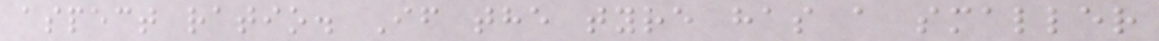aspect ratio. If the tyre has a smaller
